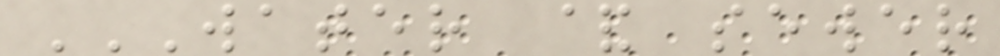WATER & SEWER
